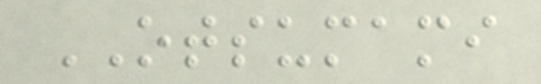OTSUMAMI
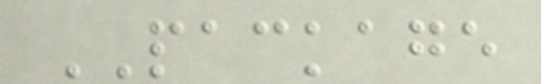PACKAGE
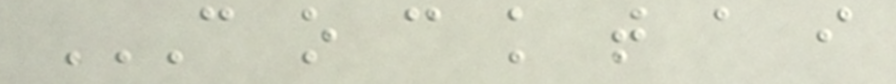C O C K T A I
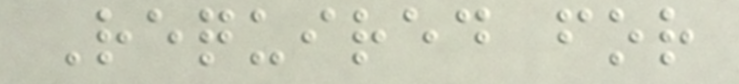Required for
